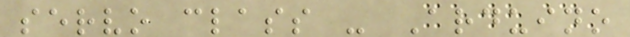servo class - Arduino
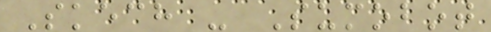Skech - Sumobot
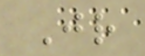Jr
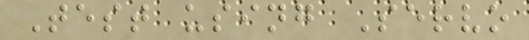Test using Servo
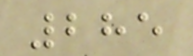285
